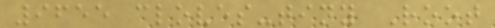9655 cloves-tiny Root
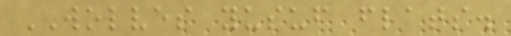WOLVES yusuf flats.
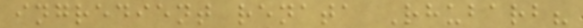ingredient renata Rhubarb?
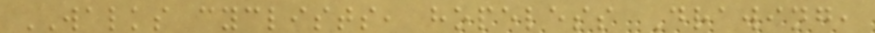WALKS cyclists, hopeless Drawing,
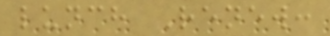lunch Renew:
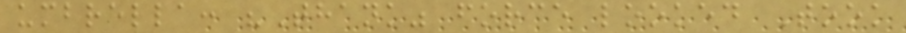umbrella: "Thank" force looked Took
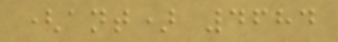(ant) 4684
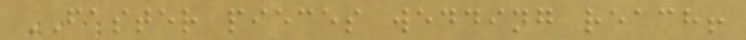FASTER pieces wedding reach!
